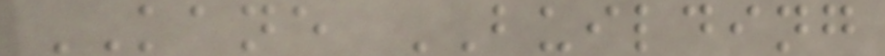KANE BUILDING
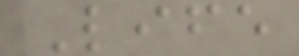Life
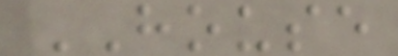HOUSE
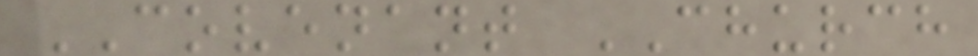COVENANT CHURCH
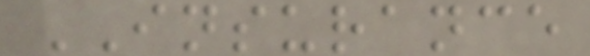INSURANCE
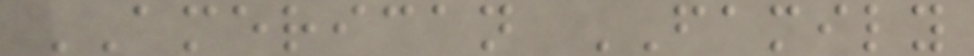AMERICAN FAMILY
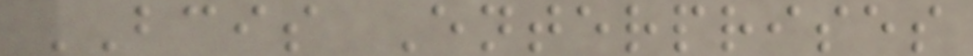BCIS Enterprises
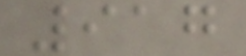917
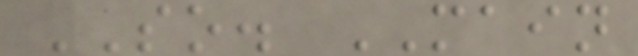SO. MAIN
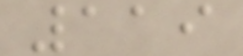119
